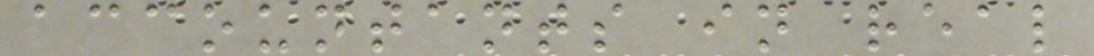accountants in real
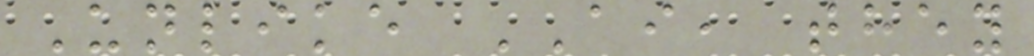Unlike AI, they
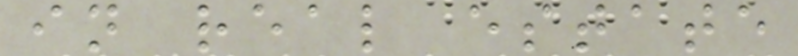in real estate
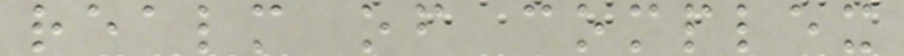realm of complex
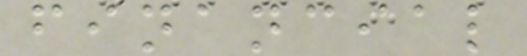financial
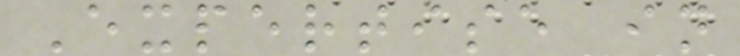Expertise in
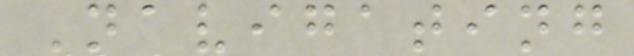Navigating
